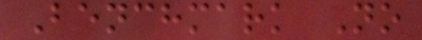Benchmark No
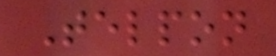Telpon
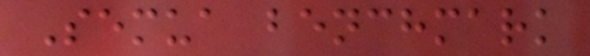Semua benchmark
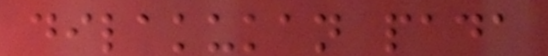dilakukan pada
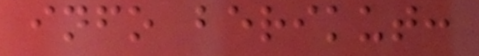info berikut:
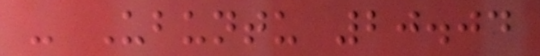- Ubuntu 20.04
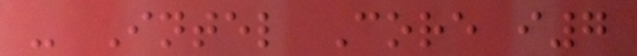- Intel Core i7
